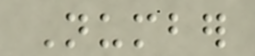Number
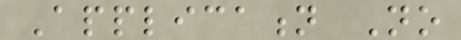Application No
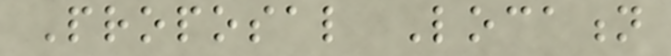Proposal Location
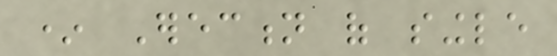* Erection of single
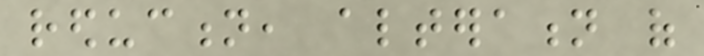reduction, alteration of
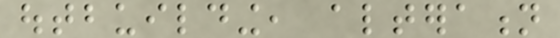outbuilding, alteration
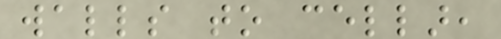walls to cellar,
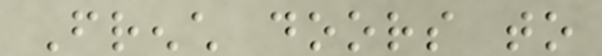French doors to
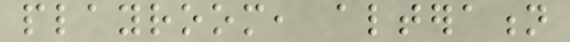playroom, alteration
